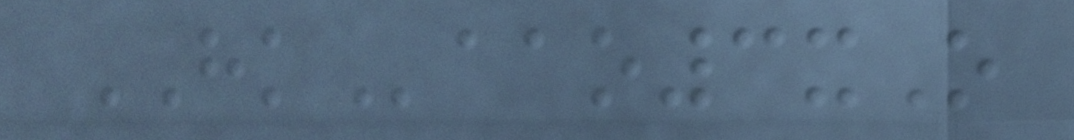HKaao3xO
